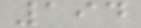194
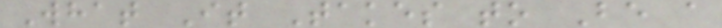What It Takes to Be a
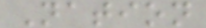Nation
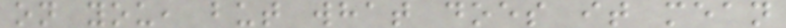on you, but what does it mean
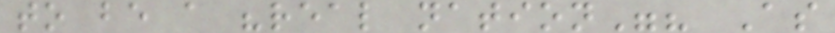to be a "real nation"? As
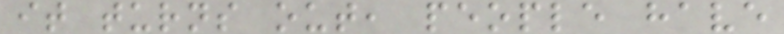it turns out, people have
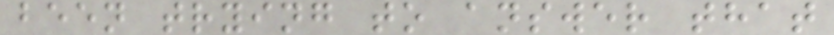been trying to answer that
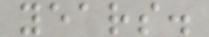years.
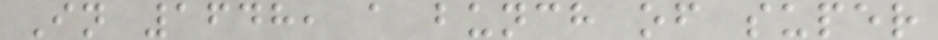In 1648, a bunch of super
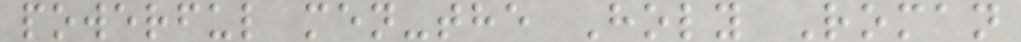powerful men-the Holy Roman
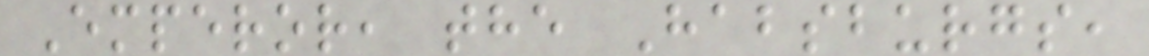Emperor, the Habsburgs,
